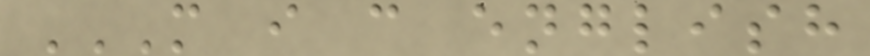M I C ENGLISH
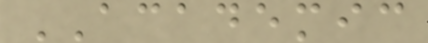ACADEMIC
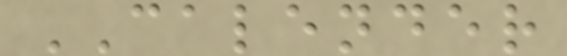CALENDER
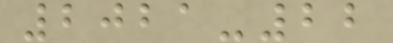2021-22
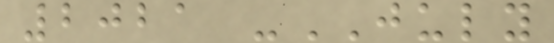2021 -JULY
